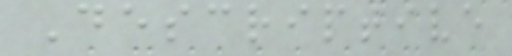Descriptive
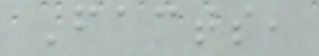Facts,
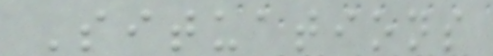Situations
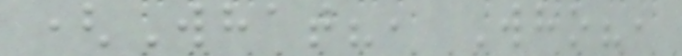(What?, Who?,
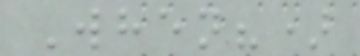When?)
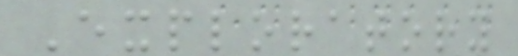Exploratory
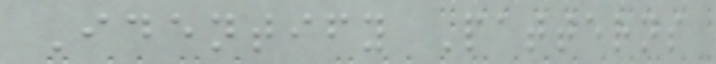Identify Patterns
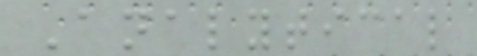Analytical
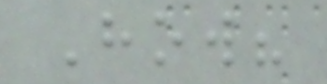How?
